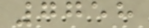7758
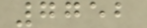7752
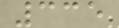335
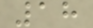18
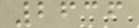2636
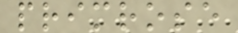primrose
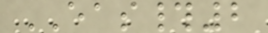EAS#2
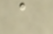a
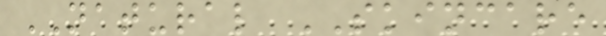NATURAL SKINCARE
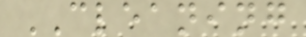CLEANING
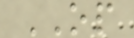OP
